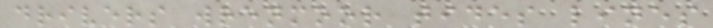drivers wrenmoor tides lines
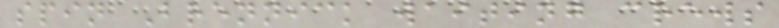spin Brennick waiting crews
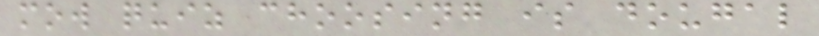mow quiz choosing is dougal
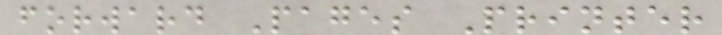forward Pages Printer
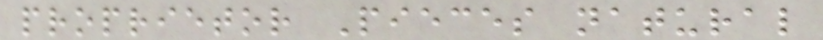proprietor Pieces natural
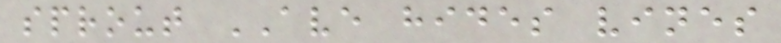sprout AVE hides vines
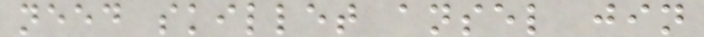need skillet ansel jin
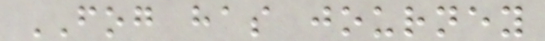FOG has journey
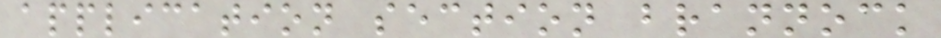application section brannock
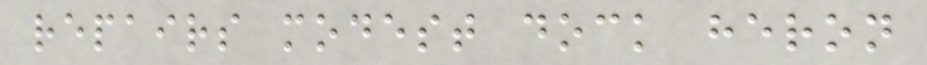repairs modest dock heron
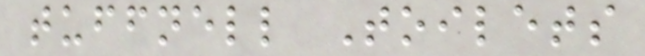tuffnell Toilets
